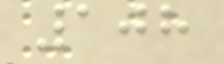108
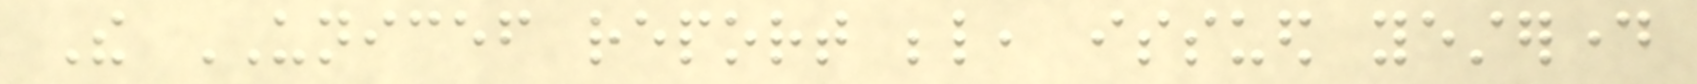The UNICEF report below, issued yesterday
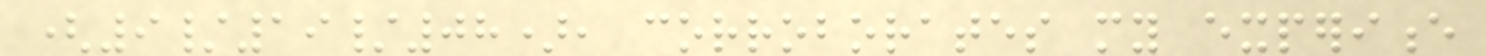(9/19/08), corroborates my experience
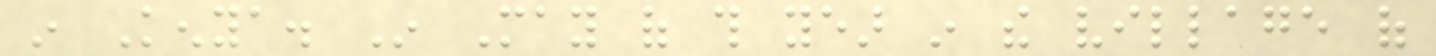in Kenya. In May of this year in the village of
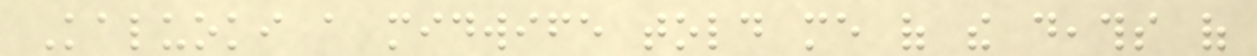Kaluoki a midwife told me of the deaths of
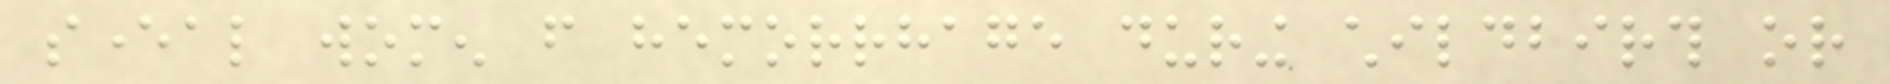several women from hemorrhage during childbirth or
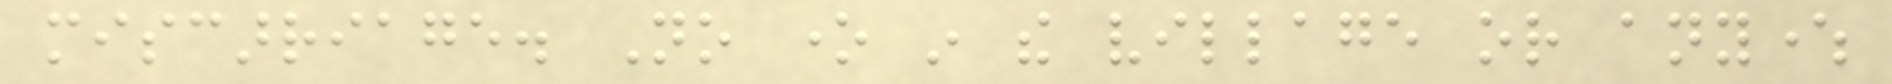miscarriage. No one in the village or anywhere
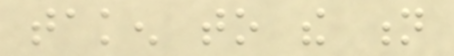taken to the n
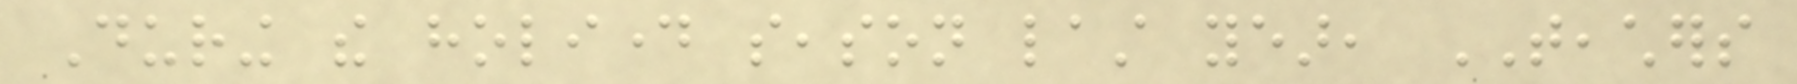During the holiday season last year, TEACHERS
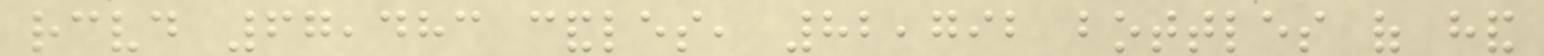received 67,483 candles, 82,792 bottles of hand
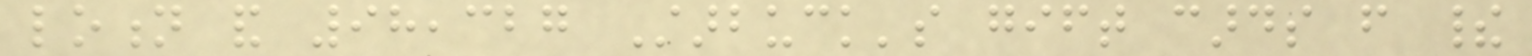lotion and 98,327 Starbuck's gift cards from their
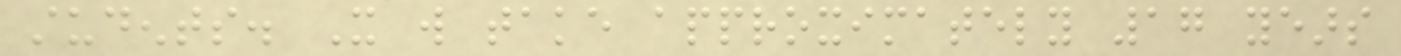students. It will take approximately 17 years
